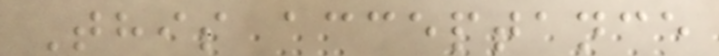This acceptance
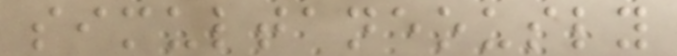simultaneously
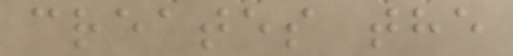creates the
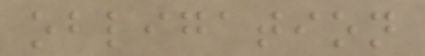obligation
